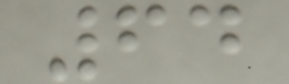64
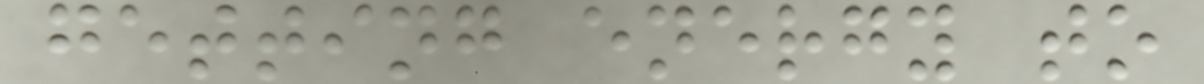getting energy to
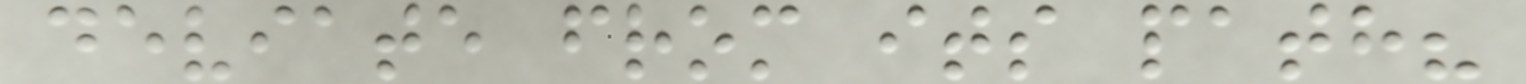deviate from its path?
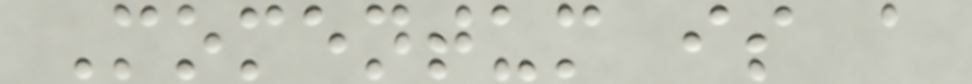Momentum is a
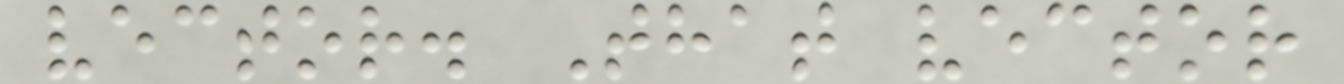vector. That vector
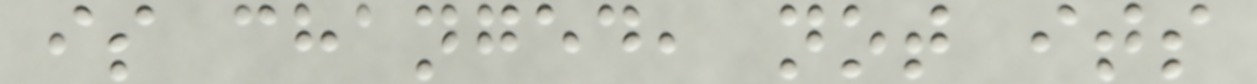is changed, not its
